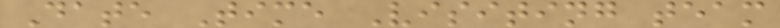Date Time Visiting team
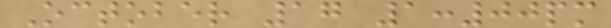October 17 1:00pm
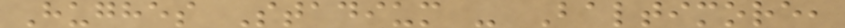Hughes Stadium - Baltimore,
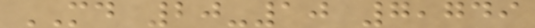MD 20-10 7,749
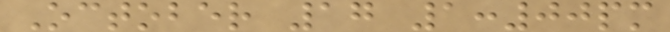October 17 1:00pm
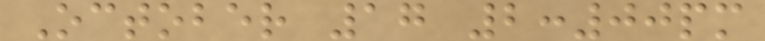October 17 2:00pm
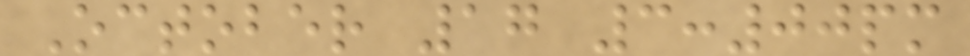October 17 3:00pm
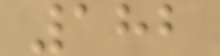182
